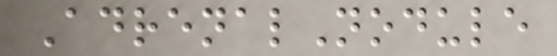AdrenalNodule
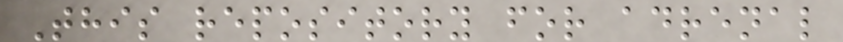This repository for adrenal
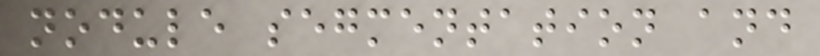nodule segmentation and
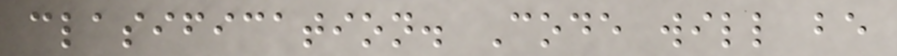clasification. Code will be
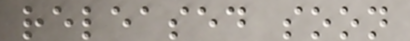released soon
